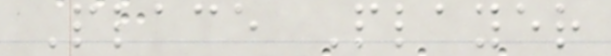Place Player
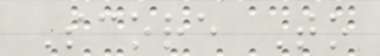Score To
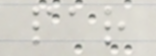par
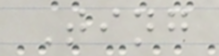Ting
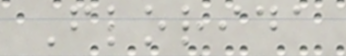Florida
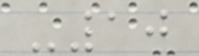-10
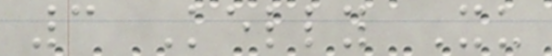3 Kelly Xu
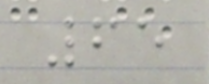65
